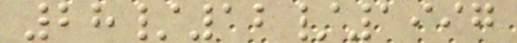28/12/1997
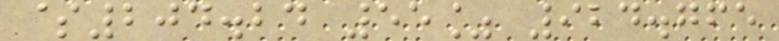$204.24 55% 924.765
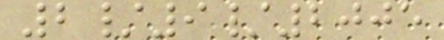2/9/2005
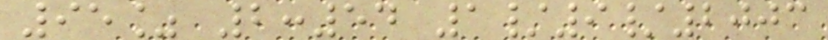95% 2:54 1/9/2003
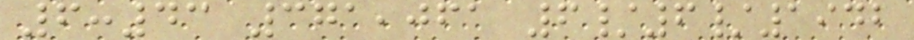6:43 371,061 6/6/1942
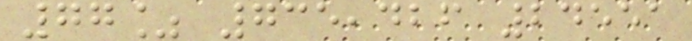77% 735,426 24551
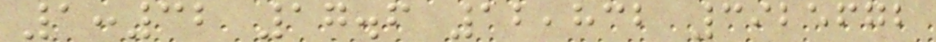1:32 17.6 12,832 3925672
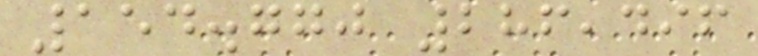154.770 286,496
